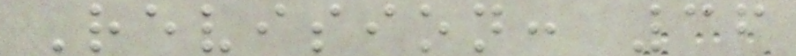Revision: 36
